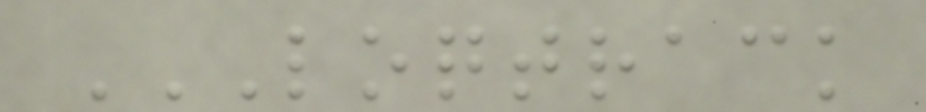LOQTRACK
